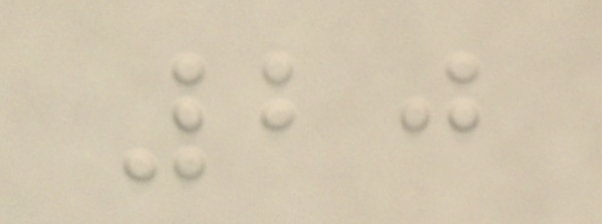20
